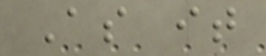As it
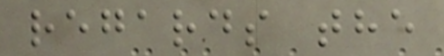regards the
